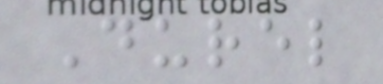Durel
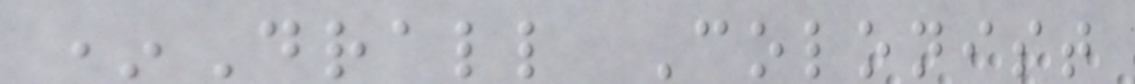*Drall Colonist
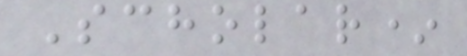Scholar*
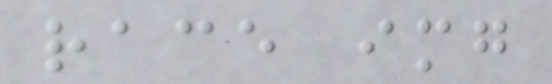race img
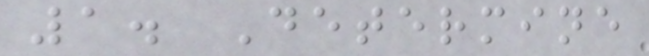1. Determine
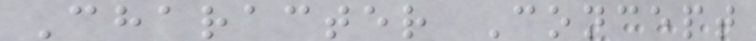Character Concept
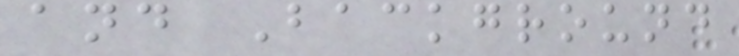and Background
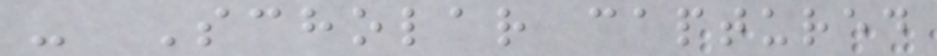- Scholar captured
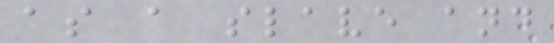as a slave and
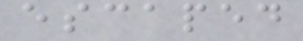escaped
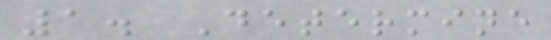1. Determine
